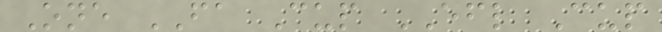One FA Cup EFL Cup
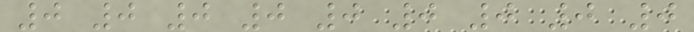0 0 0 0 0 0 0 0 0
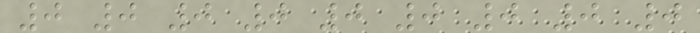0 0 0 0 0 0 0 0 0
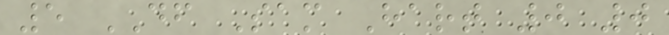5 DF Sam Hart 0 0
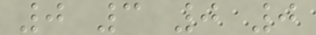0 3 0 0
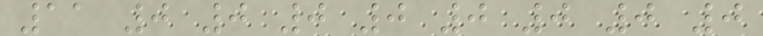11 0 0 0 0 0 0 0 0
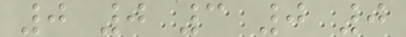0 0 3 0 0
